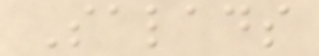Salads
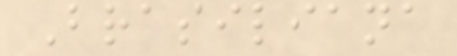Brasiliana
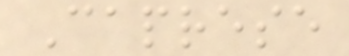Caprese
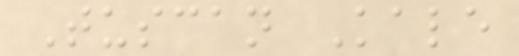Tuscan Kale
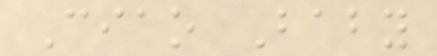Ciao Baby
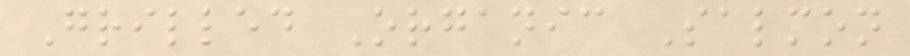Grilled Organic Salmon
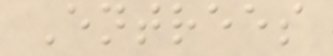Entrees
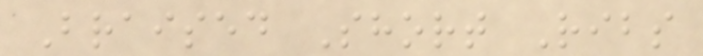Braised Short Ribs
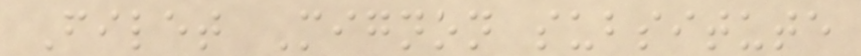Filet Mignon subsitute
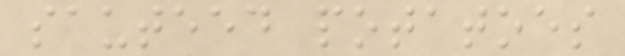sauteed potatoes
